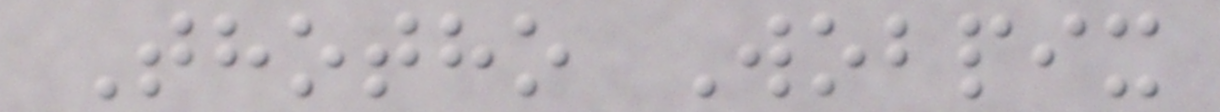Thotho Wobpix
